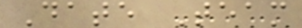Date Team
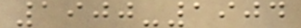1900-1904
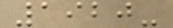1920-
